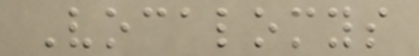Vocalomys
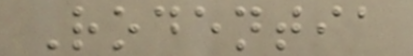Rodentia
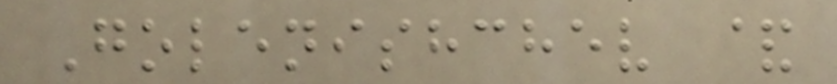Golenishchev &
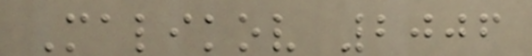Malikov 2006
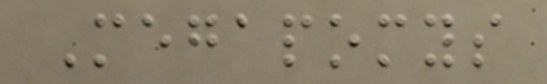Megapomys
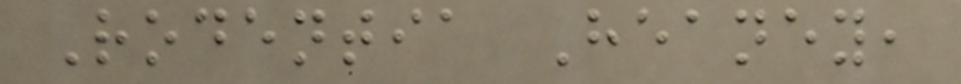Rodentia Heaney,
